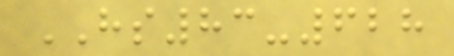HS83-628
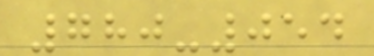780-054
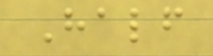Half
